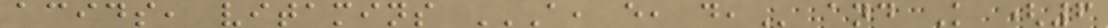acids, vitamins A, E, D, and K (6
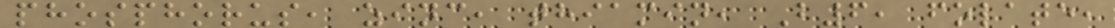phosphorus, zinc, thiamin, B6, folate,
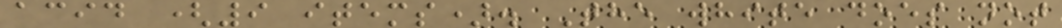acid (9 items). The white does not
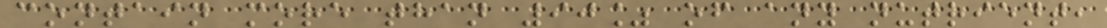contain more than 90% of any nutrient,
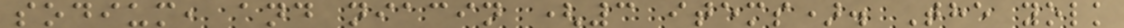sodium, and niacin (3 items). The yolk
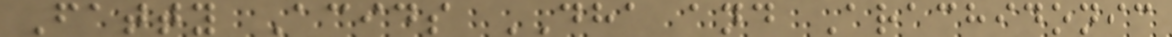Fatty Acids DHA and Arachidonic
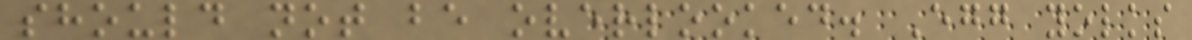should not be overlooked. Egg yolks
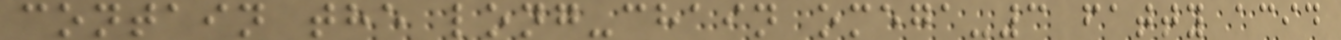contain the long-chain omega-3 fatty acid
